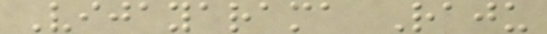Vijayarama Raju
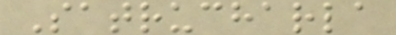Satrucharla
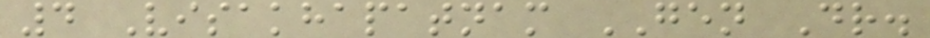4 Visakhapatnam GEN Dr.
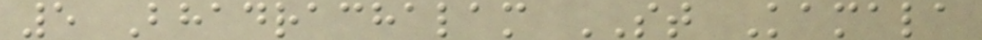5 Bhadrachalam ST Kamala
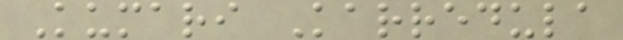Kumari Karredula
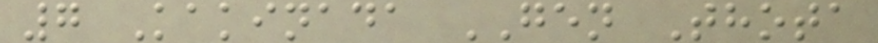7 Kakinada GEN Thota
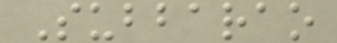Subbarao
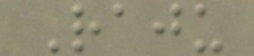Raju
